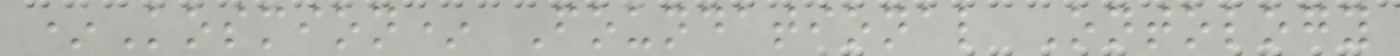*Kosmion* Foundational Ontology
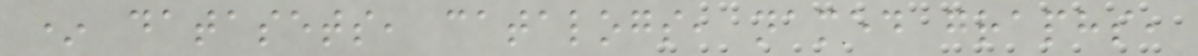* datasets, catalogs, named graphs,
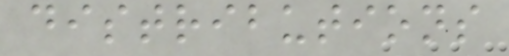distributions
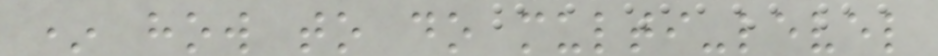* how to do multi-level
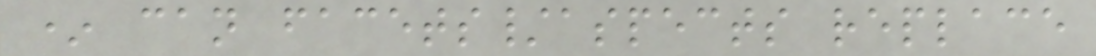* can facets/aspects replace
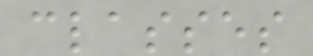classes
